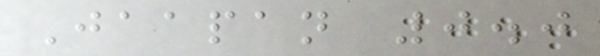Jaapan 0.0
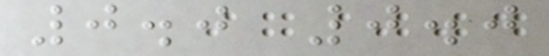0.0 0.0
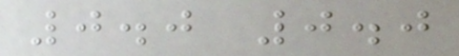0.0 0.0
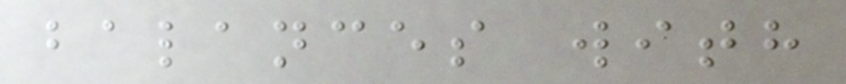balances with
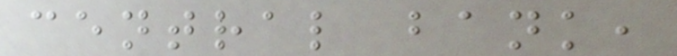central bank,
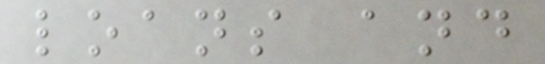loans and
